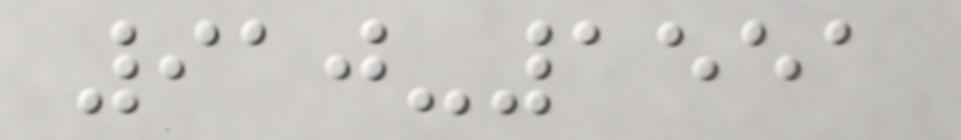910-1551
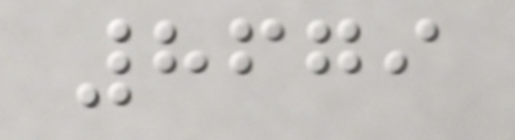8679
